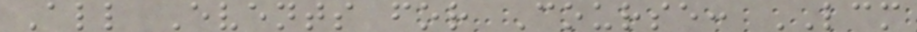All Events for Course: LCM
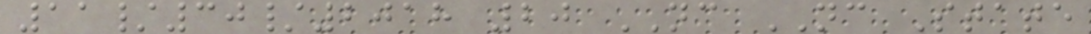11/30/2018 20 NC NC State
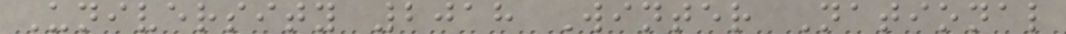University 2018 Winter National
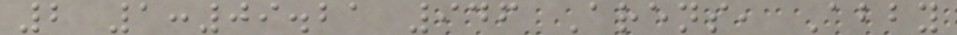2 1:09.21 946 Arens, Abby
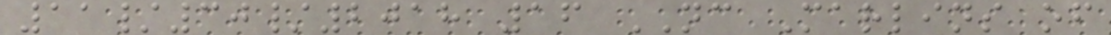11/30/2018 16 NC Marlins of
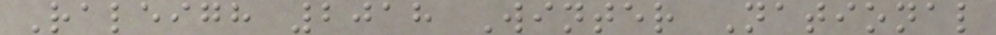Raleigh 2018 Winter National
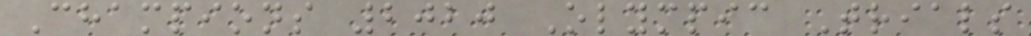Champions 2020 Olympic Trials
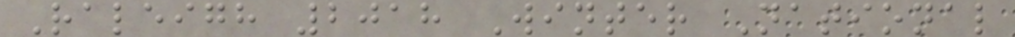Raleigh 2018 Winter National
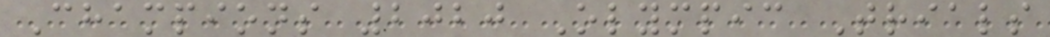Champions 2020 Olympic Trials
